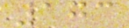173
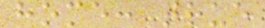home: true
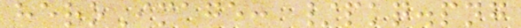heroImage: /pkq.png
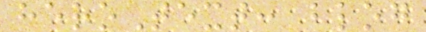heroText: blog
